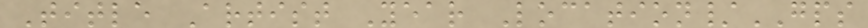Title Artist Year Location/GPS
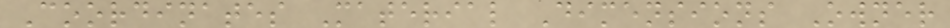Coordinates Material Dimensions Owner
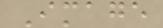Image
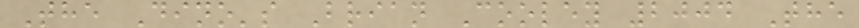The Dino's Brian Cooley 2004 The
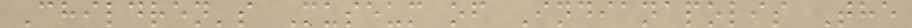Children's Museum of Indianapolis The
